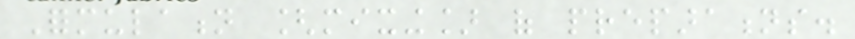Formulation [mixing] of preparations.
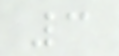3
